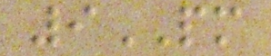9PM
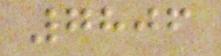7806
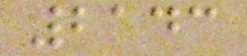2143
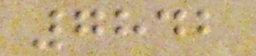7842
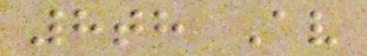8th Av
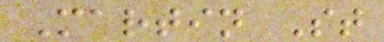Martin St
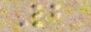2
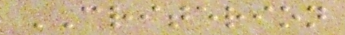CRITERION
